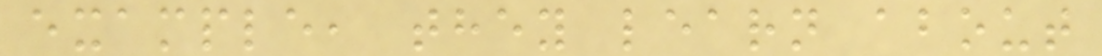example, they learn about
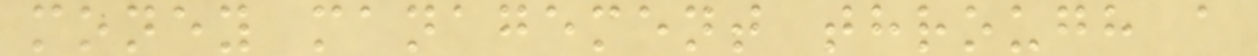money management through a
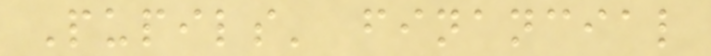Pupils' financial
